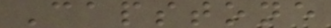Capstone
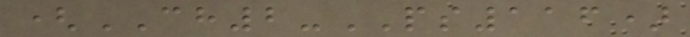(CH2-PS116)
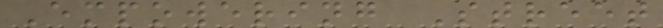Empowering Street
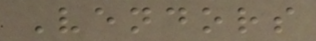Vendors
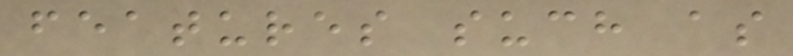features such as
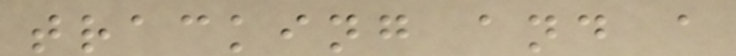tracking and a
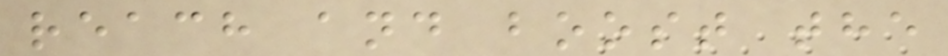reach and boost the
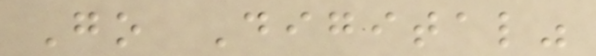Go Digital"
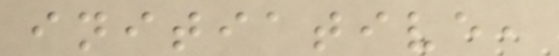initiative,
